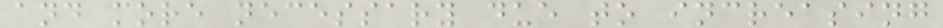and more necessary due to increasing
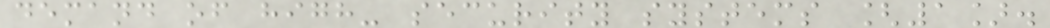demand of high- security systems [1].
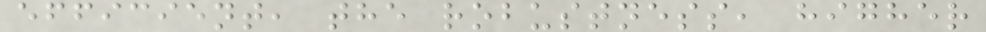efficient, the robustness, higher
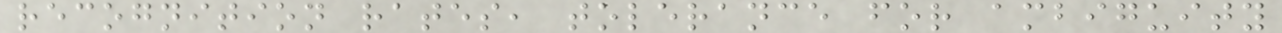recognition rates, tolerance for ambiguity
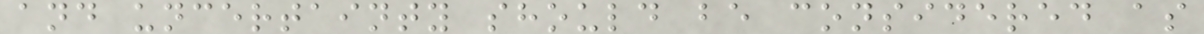and uncertainty should be considered as
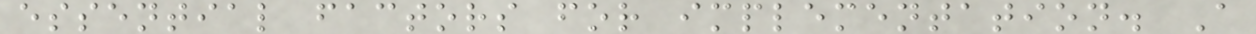essential factors for implementation. A
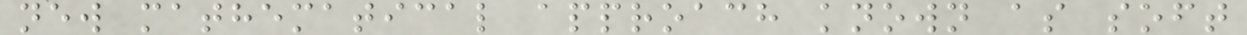new mathematical approach known as soft
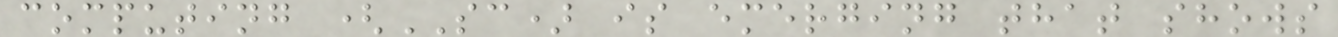computing (SC) is emerging that shows
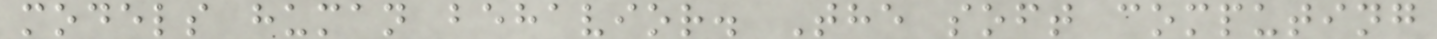models human behavior. The soft computing
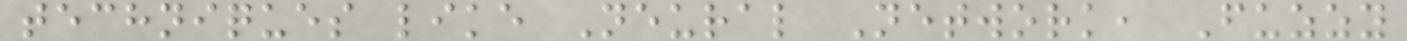techniques like Neural Network, Fuzzy
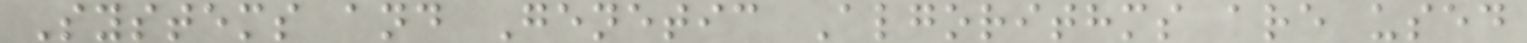Systems and Genetic Algorithms are used
